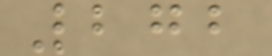272
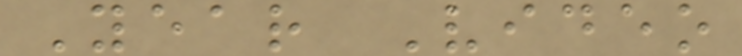Year Video
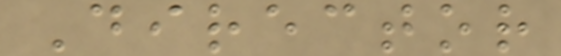Director
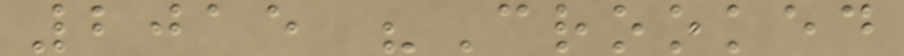2015 "Crooked
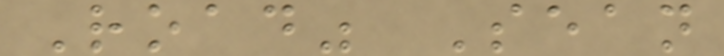Road" Sean
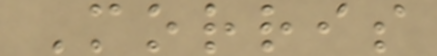Morris
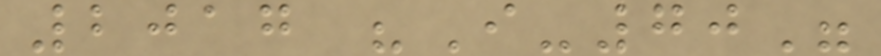2017 "I-70"
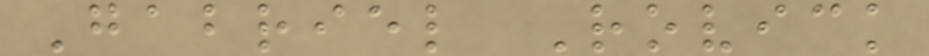Gabriel Rovick
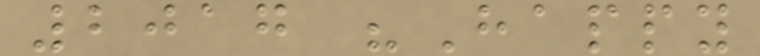2017 "Happy
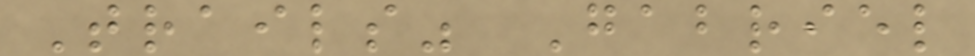Trails" Gabriel
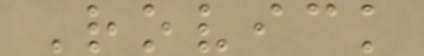Rovick
